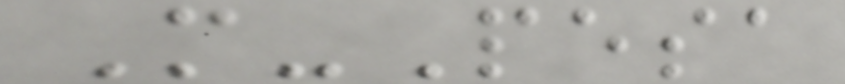M-Pesa
